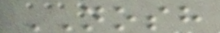NOSH
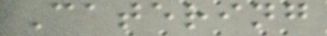Catering
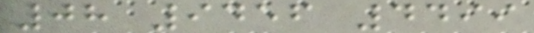08 9456 4499
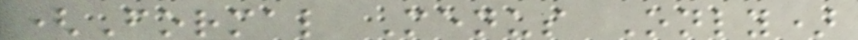(Formal Menus Only)
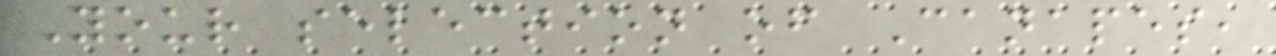Your selection of Canapes,
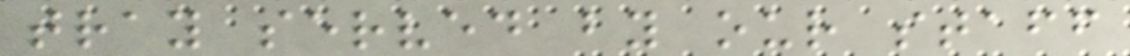tray served by our staff
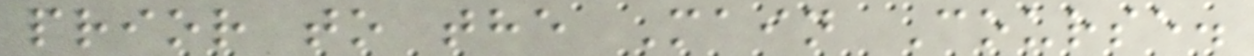prior to the Main Course.
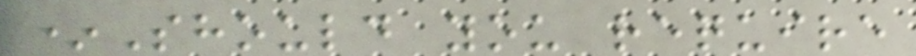*Should you require
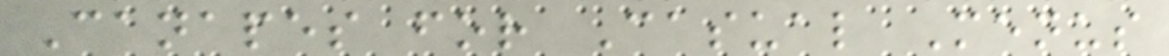Canapes for Casual Menus
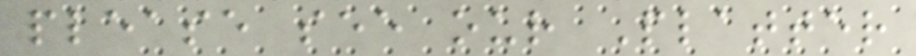please see our Platter
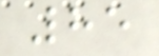85
